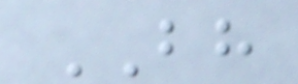BH
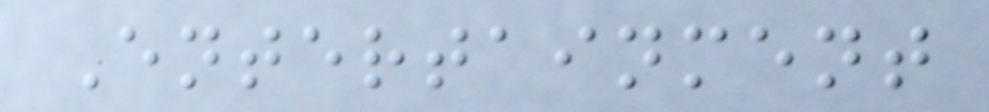Entertainment
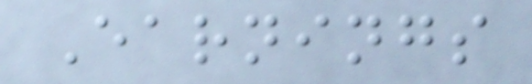Earnings
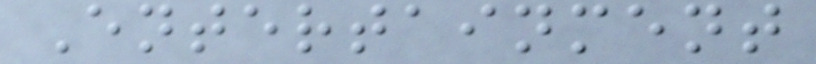Entertainment
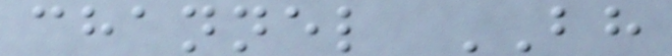channel BH
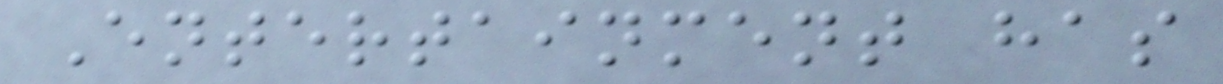Entertainment has
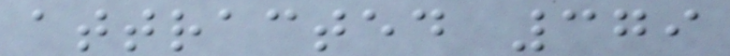attracted 379
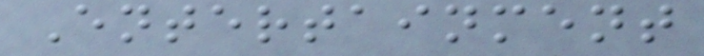Entertainment
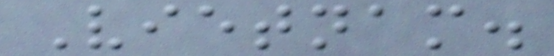Vietnam.
